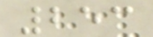253
